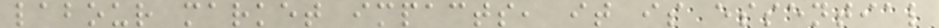labour market impacts, it is essential
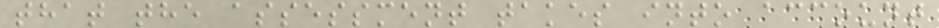that the assessment takes into account
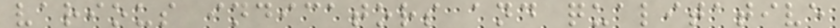various indicators and qualitative
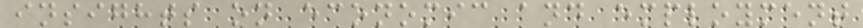insights on economic and employment
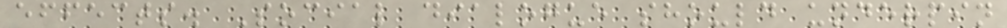effects. Social dialogue should underpin
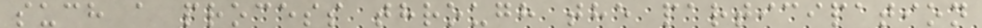such a process through the participation
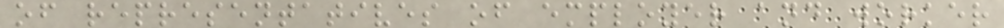of representatives of employer and worker
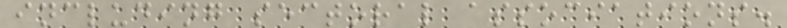including sectoral associations.
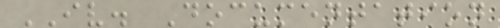IV. Documentation
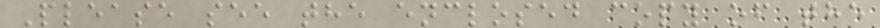Please see the enclosed copy of the
